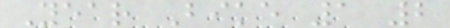Year Bike 1 2
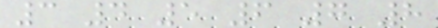3 4 5 6 7 8
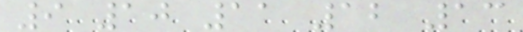9 10 11 12 13
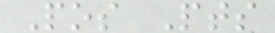Pos Pts
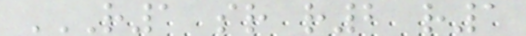R1 SR R2 R1
